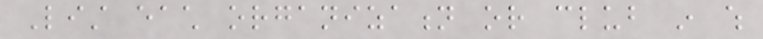List each organization or club in which
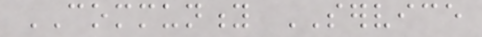COMMUNITY SERVICE
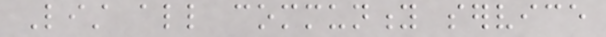List all community service
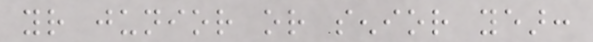your junior or senior year:
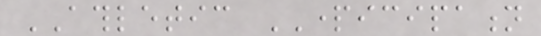ATHLETIC PARTICIPATION
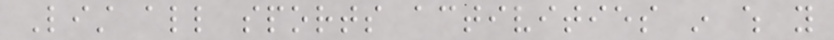List all sports activities in which you
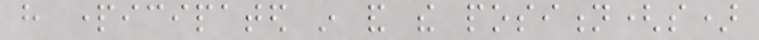have participated in and the position(s)
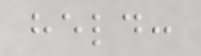held:
